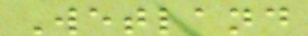Wetland
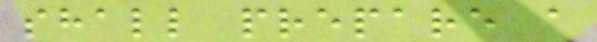shall prepare a
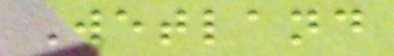Wetland
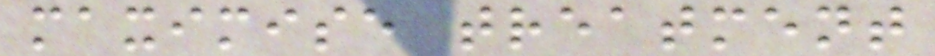maximise treatment
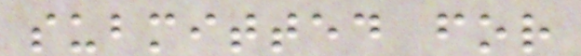submitted for
